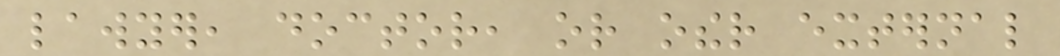lawyer, doctor, or other external
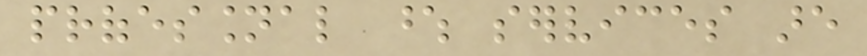professional whose services are
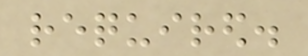required.
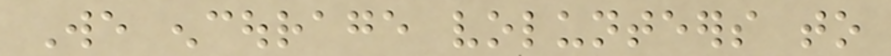We encourage volunteers to
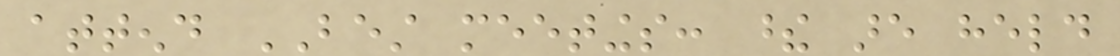attend BEST meetings: these are held
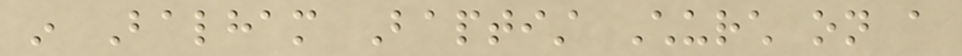in Balham Baptist Church on a
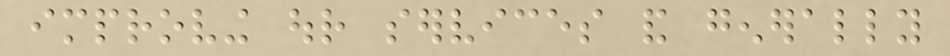improving our services and generally
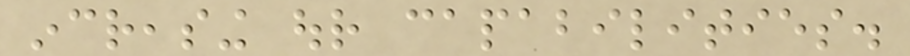increasing our capabilities.
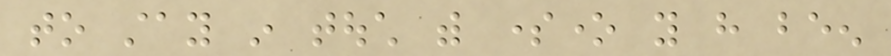to stay in touch with someone you have been
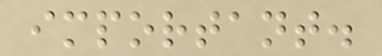important.
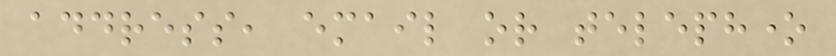address, email or telephone
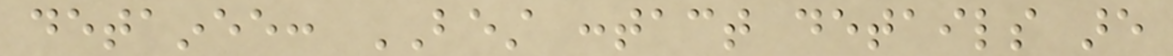detainee: BEST contact details are
